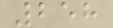258
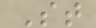St
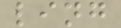ling
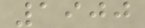1900
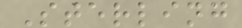Sterling
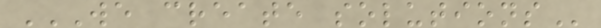WE CREATE SOLUTIONS
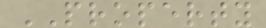PROPERTY
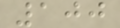100
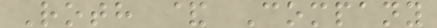Roth & Company
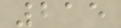215
